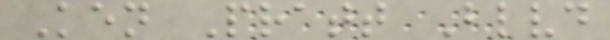Ken Pratt Blvd
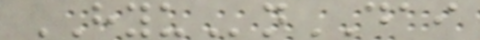HYUnDAI
